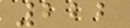222
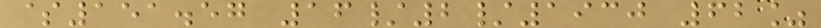$151.57 16/2/1930 62%
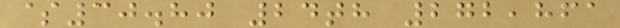$30.80 24th 272,861
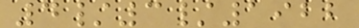4/3/1922
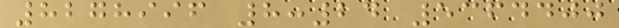8278996 8:24 5364400
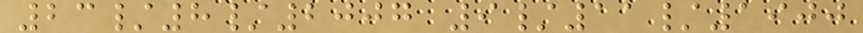23/8/2007 9/11/1900
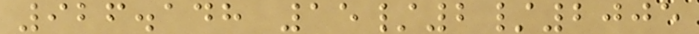926.148 15/2/2005
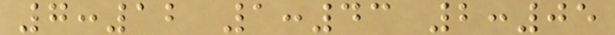7:12 1:43 2:05
